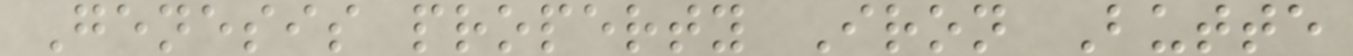Genesis property Iron Butte
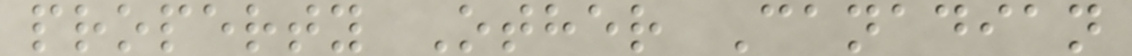property Other Canadian
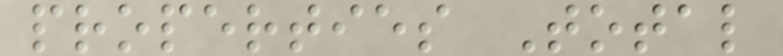properties Total
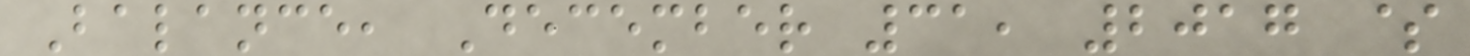Balance, December 31, 2017 $
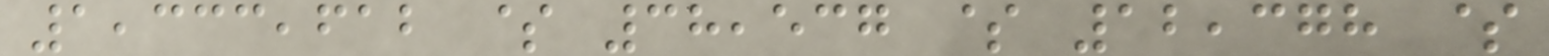1,333,612 $ 38,537 $ 12,378 $
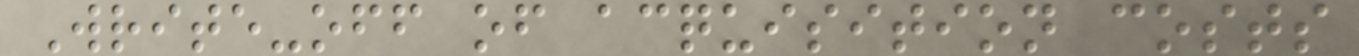Write-off of acquisition costs
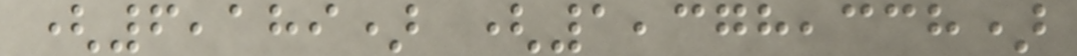(6,189) (1,378,338)
